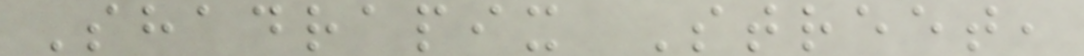Shadrapix Street,
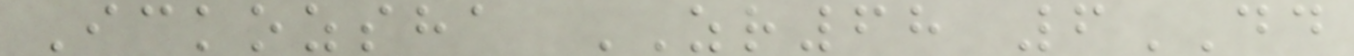Ickozsha ZR68 6DD
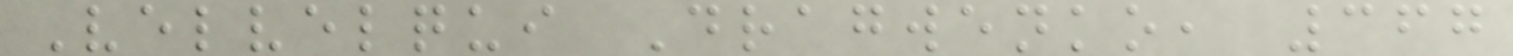Velvelqui Dragwenko, 367
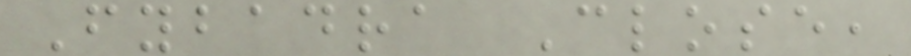Fybadra Close,
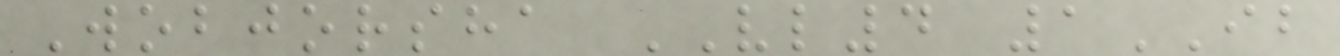Wobjorsha VL4 1IB
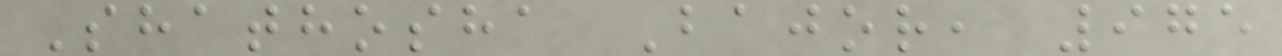Shathosha Bajor, 975
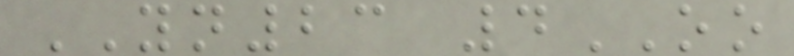YN23 4OO
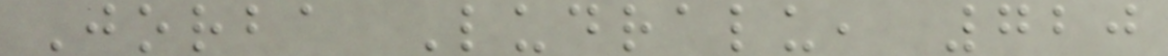Jorba Ludralu, 720
